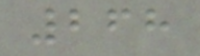268
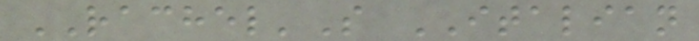RACHEL'S ITALIAN
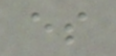es
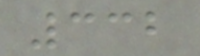332
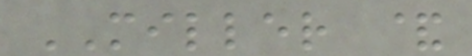MILLER &
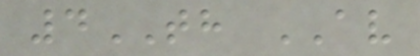4TH AV
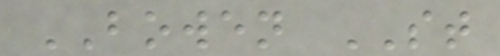BOWEN ST
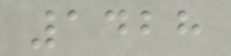1428
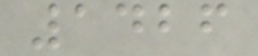1426
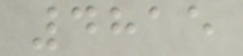4815
